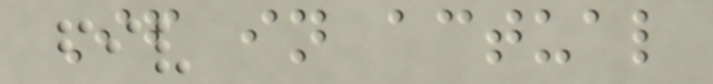If in actual
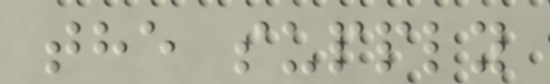the supply
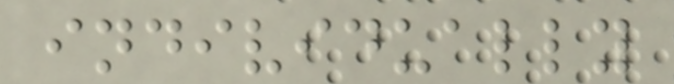individually
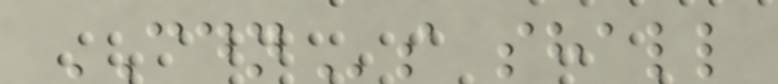CDNs shall
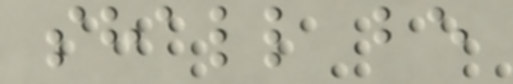shall be
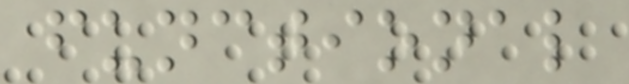functional
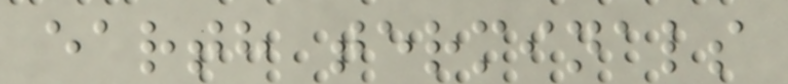earth terminals
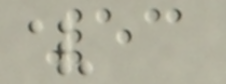53
